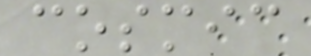cosmic
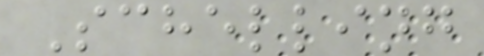Schelling
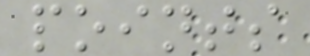points
